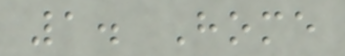1. Home
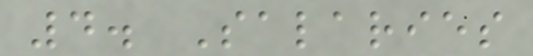4. Salaries
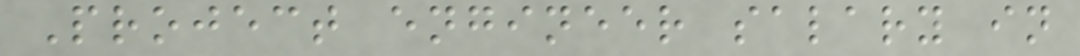Project engineer salary in
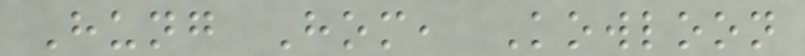Hung Hom, Kowloon
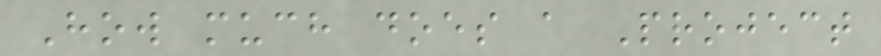How much does a Project
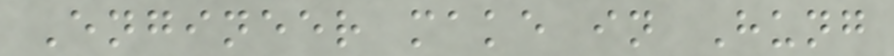Engineer make in Hung
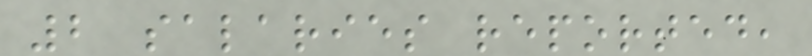2 salaries reported,
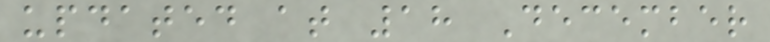updated at 18 December
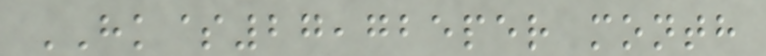HK$27,725per month
